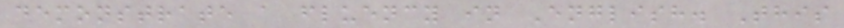demonstrate a fluency in English. This
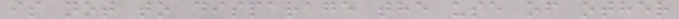is not to disparage the use of other
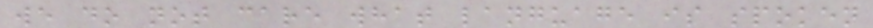we do not care what language is spoken
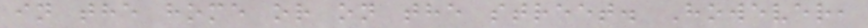in the home or on the street. However,
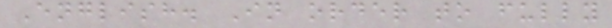English. In order to fully
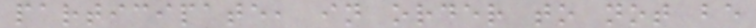participate, in order to not be
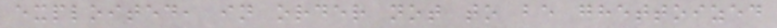exploited, in order not to be ghettoized
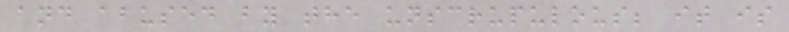and abused by the unscrupulous; it is
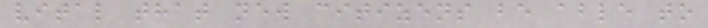vital that new citizens be able to
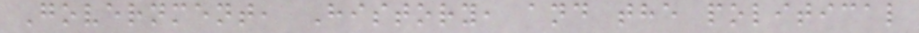Government, History, and the political
